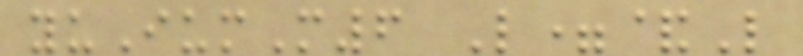yuIumM6 L=&L
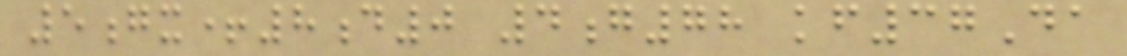5gx+8d0 4g78 kf37Da
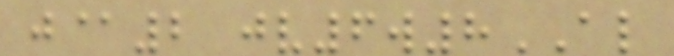j@2 jv6w8AL
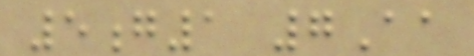5g1 7Aa
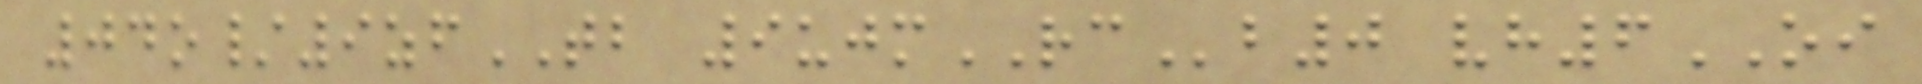04o/9zfTB 9ujmRCb0 vh6OI
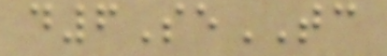d6SeTC
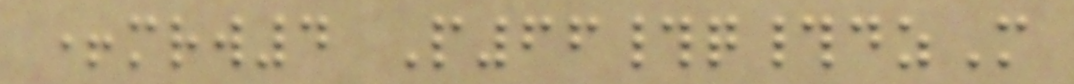+mrw4 P66#q#dzM
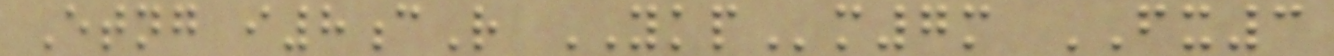Etng i8cR YKPm7m FX3
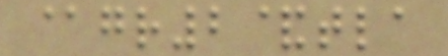@gr2&tla
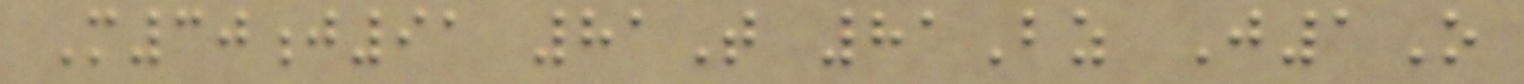M30j91 81T 81Bz J1O
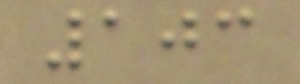103
